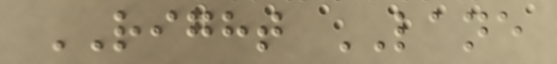RIGHT LANE
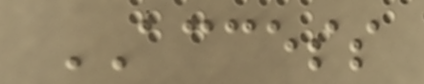ACCESS
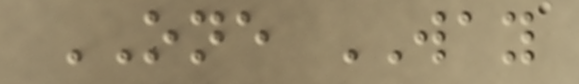ONE WAY
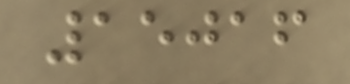15016
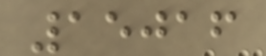15016
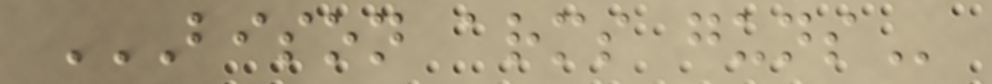BISON ARMS GUNS
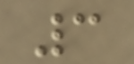3
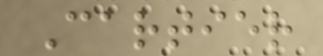Cartier
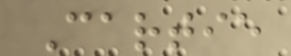Cartie
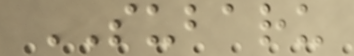SUBARU
